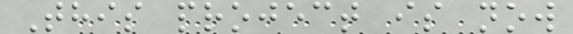This project is now
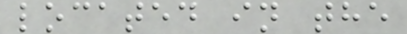located in the
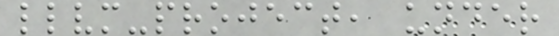llvm-project, under
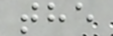the
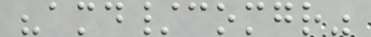"amd/comgr"
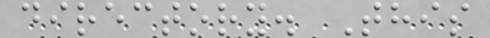directory. This
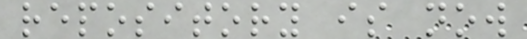repository is now
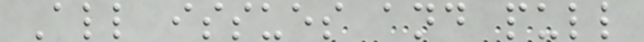All issues and pull
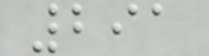291
